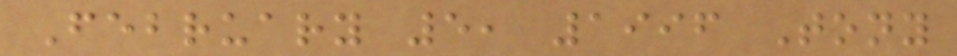February 5, 1996 Tony
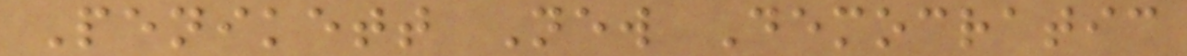Penikett New Democratic
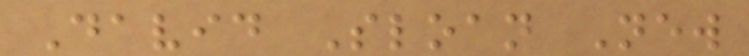David Sloan New
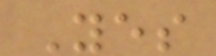Yes
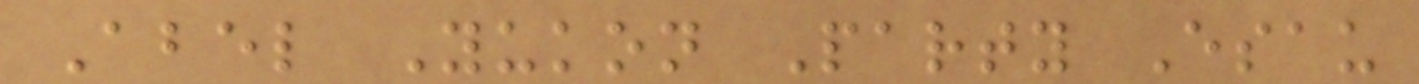Abel Yukon Party Esau
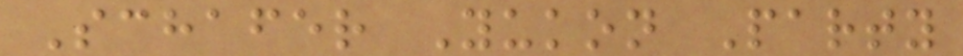Schafer Yukon Party
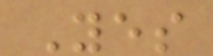Yes
